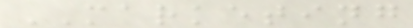MARKETING
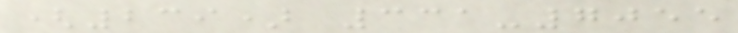(239) 331-7055
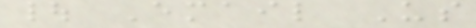| Email Us
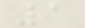1
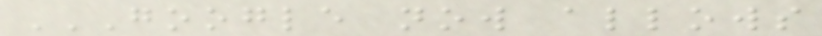GOOGLE NOW ALLOWS
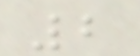2
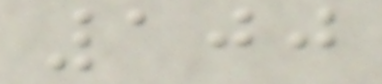100
